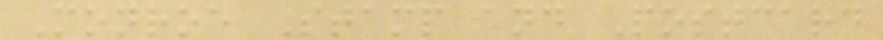Monroe Stamp and Postcard
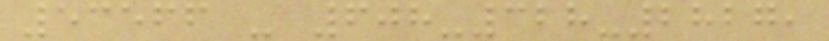53566 - 608-328-2827,
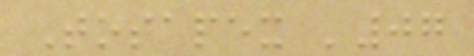Tosapex '07
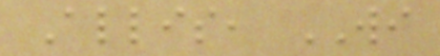Allis, WI
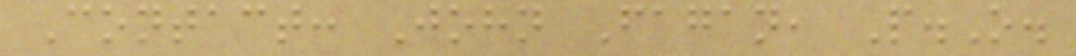Contact: John Fagan, P.O.
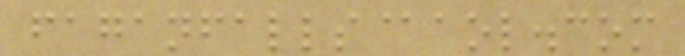faganfalls@aol.com
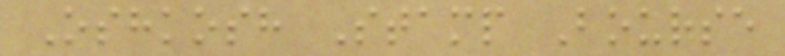Oshkosh Stamp Bourse
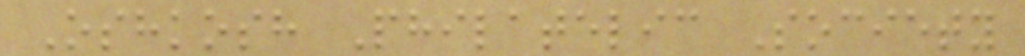Oshkosh Philatelic Society
